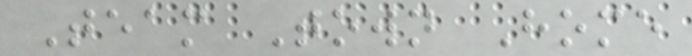Team Town Home
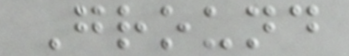Ground
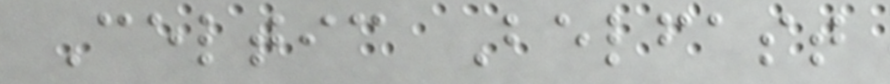Celtic Belfast
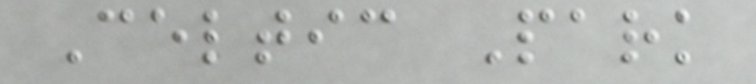Celtic Park
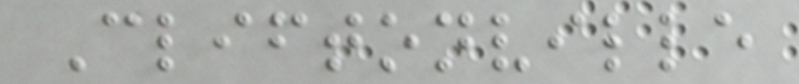Cliftonville
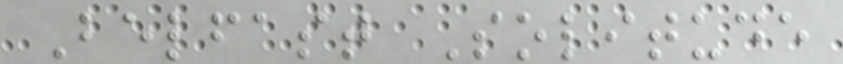Belfast Solitude
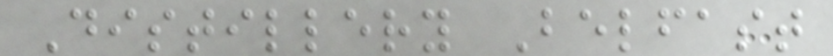Distillery Belfast
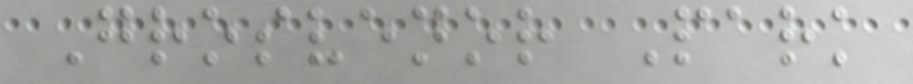Grosvenor Park
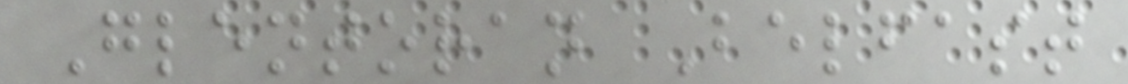Glentoran Belfast
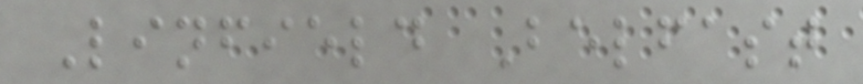Linfield Belfast
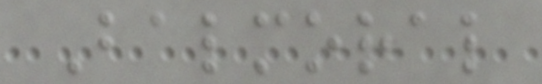Balmoral
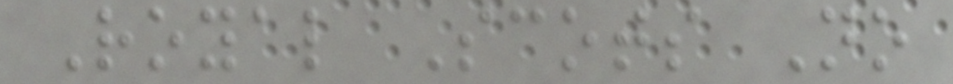Royal Scots No
